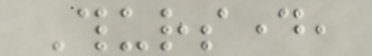Thursday,
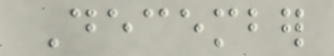December
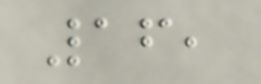16,
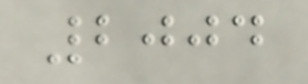2004
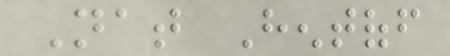Nat Hentoff
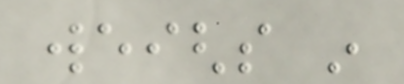weighs in
